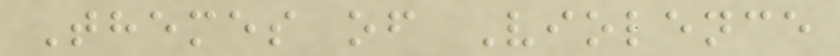Themes of Violence
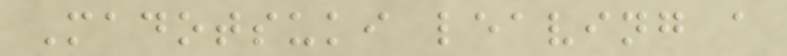Madotsuki leaving a
